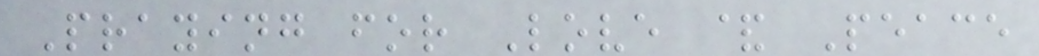Praying for Love & Peace
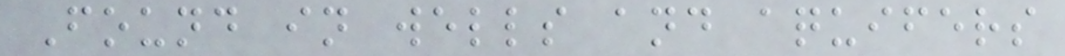Found in wells and aquifers
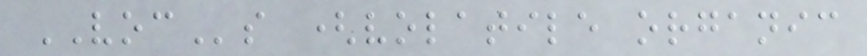VOCs (volatile organic
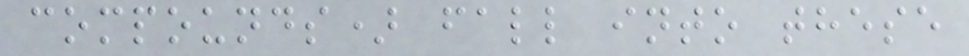compounds) fall into these
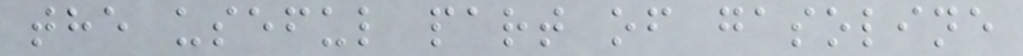the useful part of gasoline
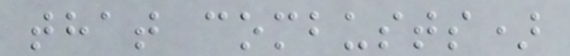that combusts)
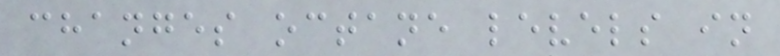changes octane levels in
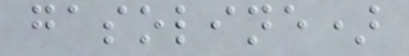gasoline)
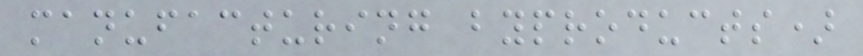manufacturing byproducts)
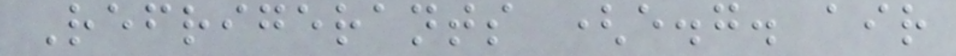Refrigerants (e.g. air
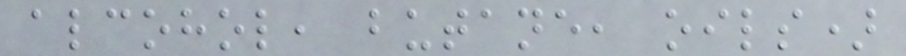alcohol, butane, oils)
